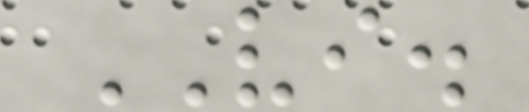VI.
